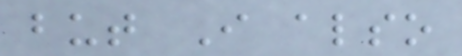but I also
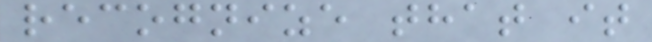recognize that it
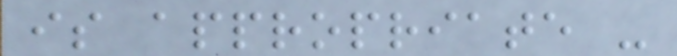is appropriate -
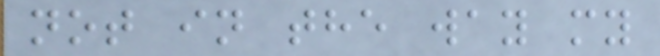not in the way my
